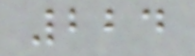224
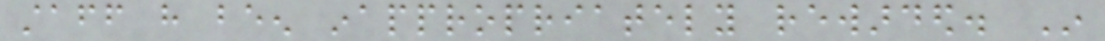staff have been inappropriately rewarded. In
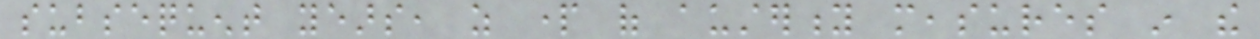subsequent years, as part of austerity measures in the
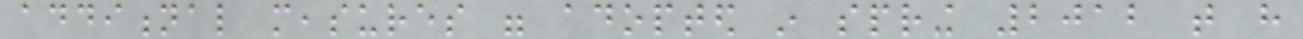additional measures were adopted in spring 2012 that have
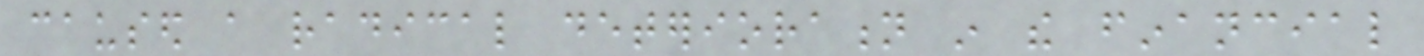caused a radical deterioration in the financial
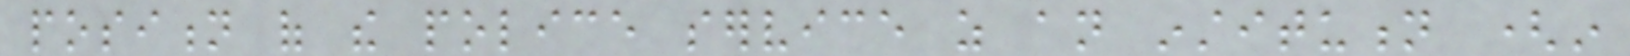position of the police service as an institution (in
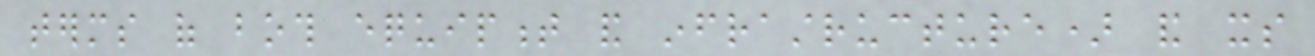terms of both equipment and infrastructure) and its
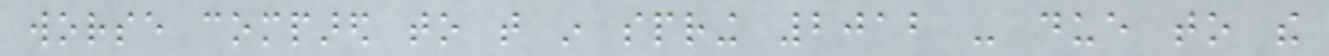worse compared to that in spring 2012 - due to the
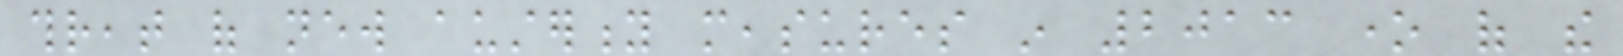threat of new austerity measures in 2013 one of the
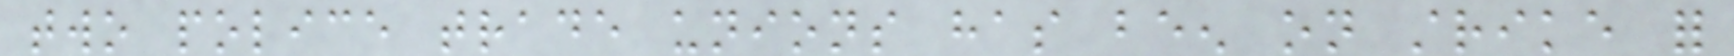two police trade unions has been on strike for
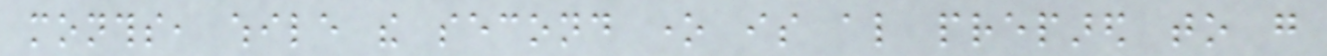months, while the second one is also prepared to go
